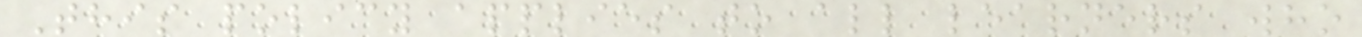This policy applies to all learners who
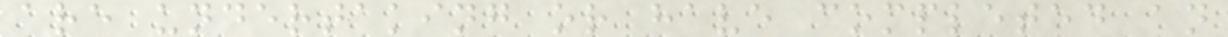are undertaking or have completed an
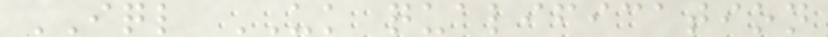IQL UK qualification
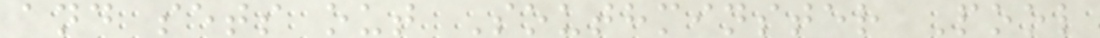and sets out Southminster Pool
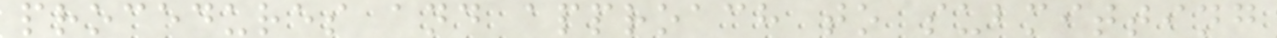procedures and approach to submitting
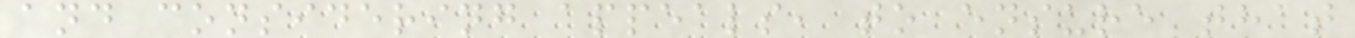and considering appeals, to ensure that
